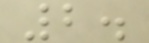2.
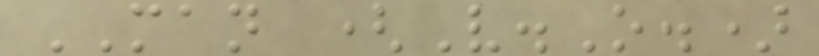MAN (V.O.)
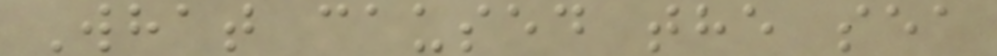What caused the sea
